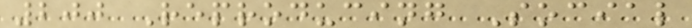200 Reproducing Social
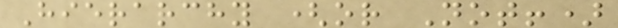Hierarchy (or Not!)
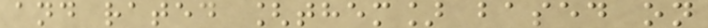and rated [them] based on
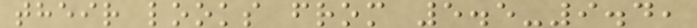their looks from 5.5-9.4,
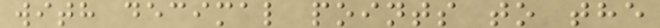with decimal points to the
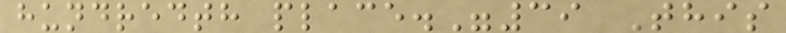hundredth place."39 This
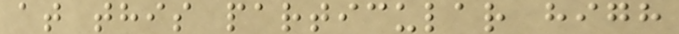at this particular high
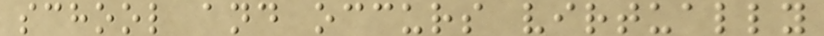school and occurs virtually
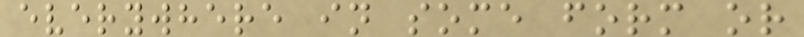everywhere in some form or
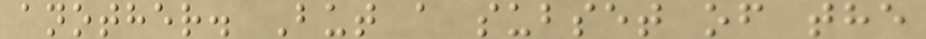another. But a subset of the
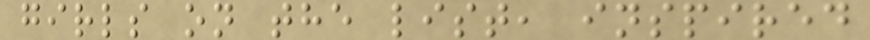girls on the list, inspired
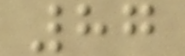87
